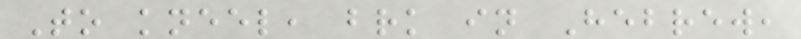To kneel, brk in Hebrew,
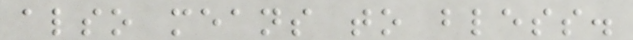also means to bless.
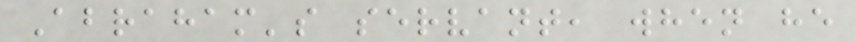Abraham's servant, when he
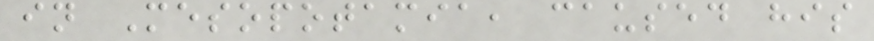in Mesopotamia, caused his
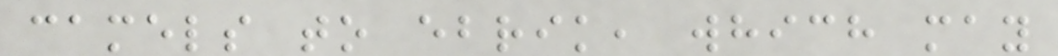camels to ebrik, which may
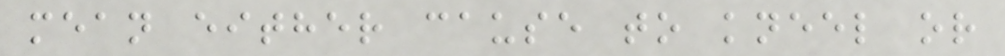mean either cause to kneel or
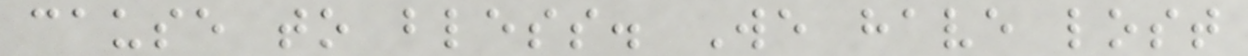cause to bless. We have lost
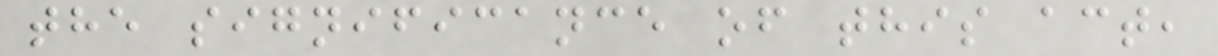the significance of this act,
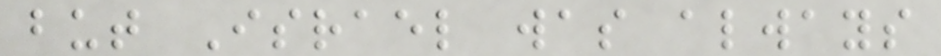but Israel was always
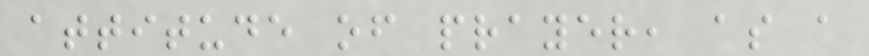attitude of prayer, as a
